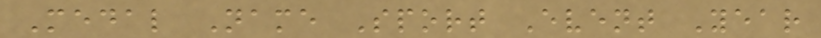Medal Name Sport Event Year
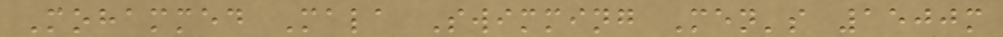Mohammed Mala Swimming Men's 1500m
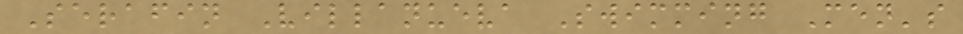Serafin Villanueva Swimming Men's
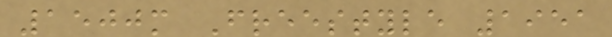1500m Freestyle 1951
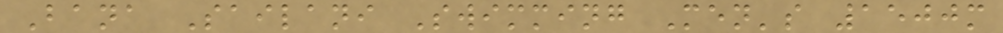Bana Sailani Swimming Men's 1500m
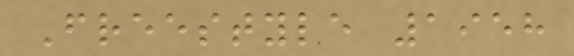Freestyle 1958
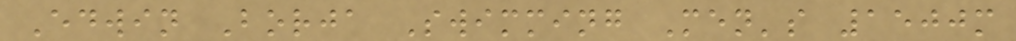Edwin Borja Swimming Men's 1500m
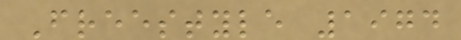Freestyle 1974
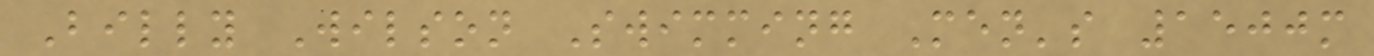Billy Wilson Swimming Men's 1500m
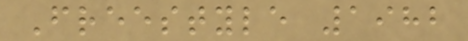Freestyle 1982
